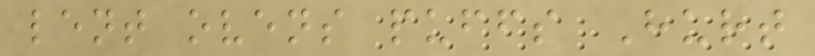lent ovens puffs Hurt
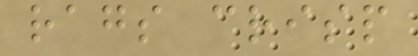rags crisp
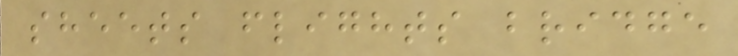sheets flights bridge
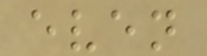even
